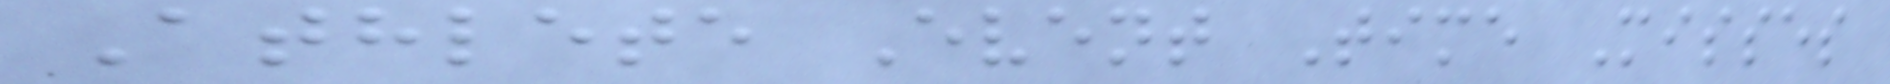Athlete Event Time Misses
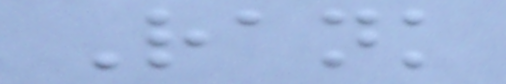Rank
